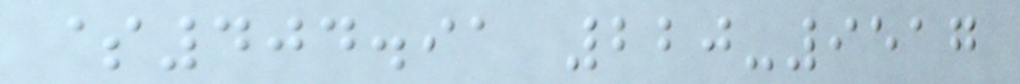$404.91 220-9517
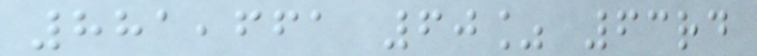881,661 60% 63rd
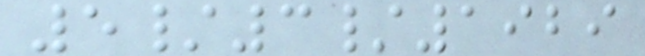5/3/1929
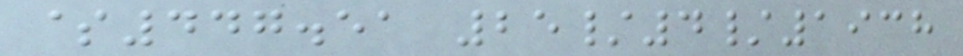$447.51 25/4/1938
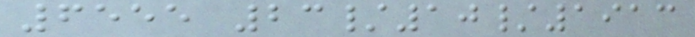6555 23/10/1913
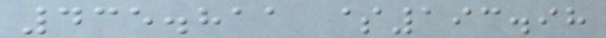435.811 $193.98
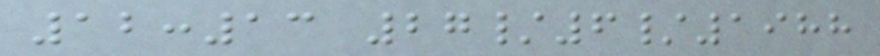12:13 27/6/1988
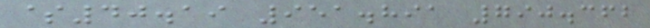$40.19 951.891 790.362
